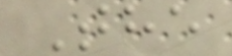The
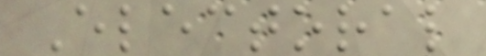Electoral
